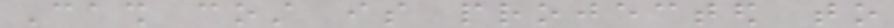Cash cost is projected to
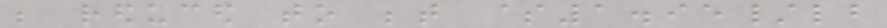be reduced to between $1.95/lb
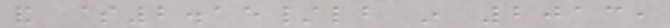and $2.15/lb in 2013,
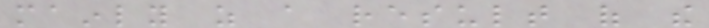mainly as a result of the
